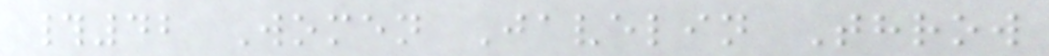#42 Women Javelin Throw
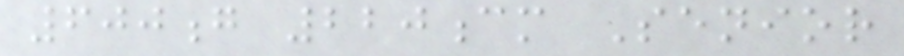600g 220cm Senior
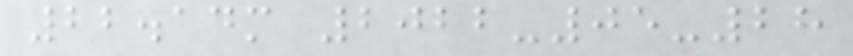22.14m 2022-05-28
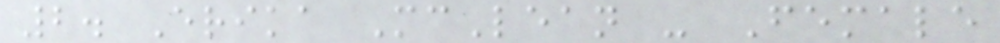2. Erika McLean - Female
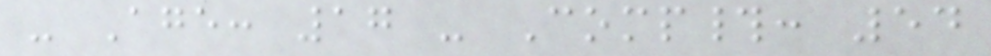- Age: 17 - Comp#: 54
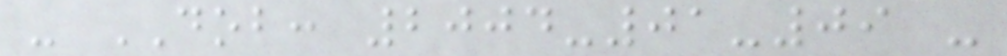- DOB: 2004-01-09 -
